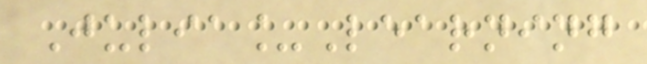Julia_Learning
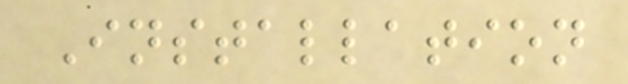Installation
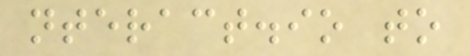nteract.io to
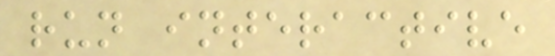run interactive
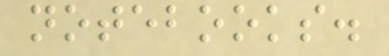notebooks.
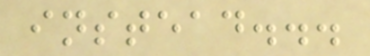instead...
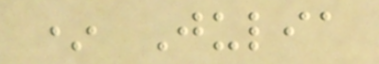* Julia
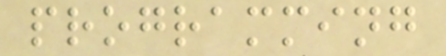programming
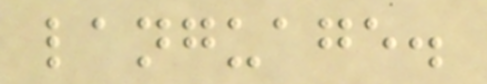language.
